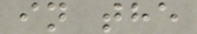in the
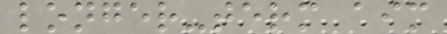longer-term aim
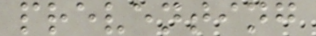preventing
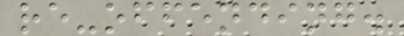re-offending.
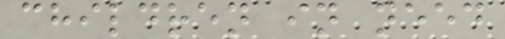children in need
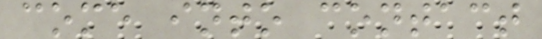come into contact
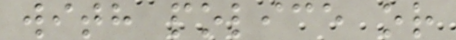with police or
